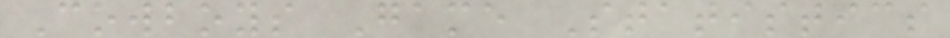Cowboys Game Statistics
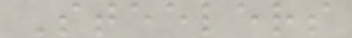Steelers
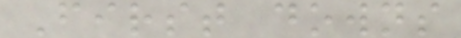First downs
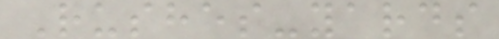Rushes-yards
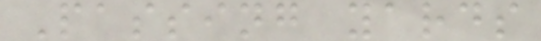Passing yards
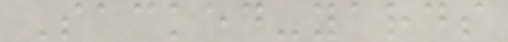Sacked-yards
